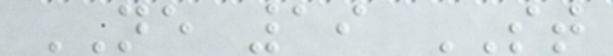NE 19 ST
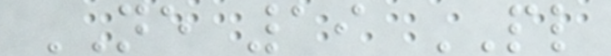NE 19 PL
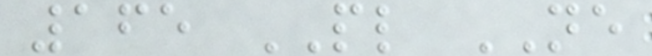165 PL NE
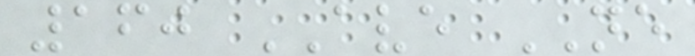160 AVE NE
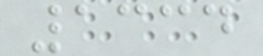1334
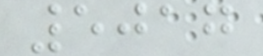5017
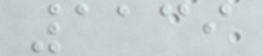1139
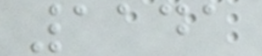1141
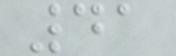41
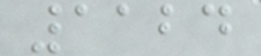1124
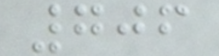706
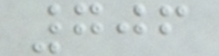706
